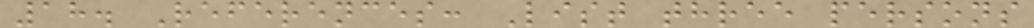18. References: List three persons
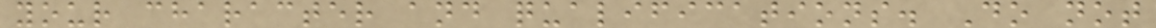your character and qualifications. Do not
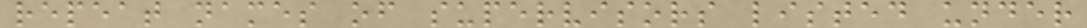repeat names of supervisors listed under
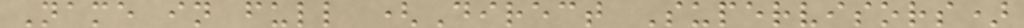Name in full (Direct Supervisors)
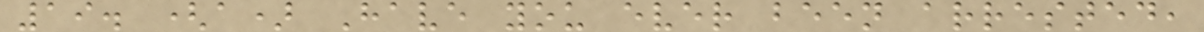19. (a) Have you ever been arrested,
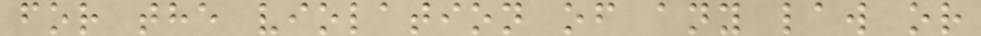for the violation of any law or
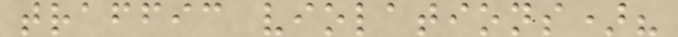traffic violations)?
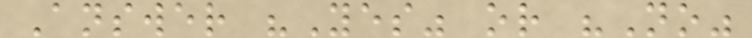Answer "Yes" or "No"
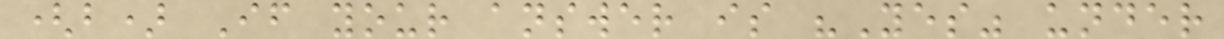(b) If your answer is "Yes" under
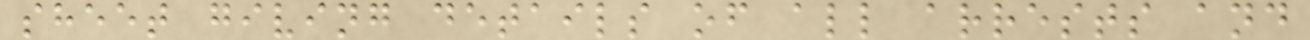sheet giving details of all arrests and
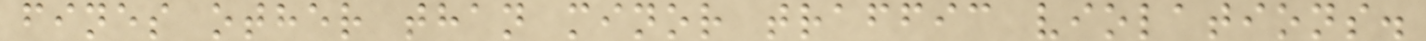fines other than minor traffic violations.
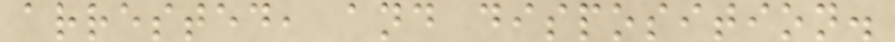arrested, and disposition.
